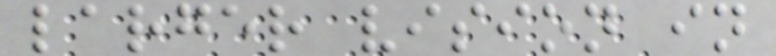larger vision in
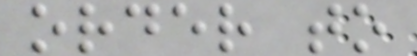order to
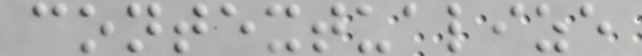contextualize
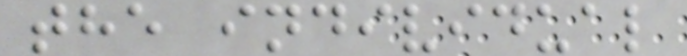the individual
